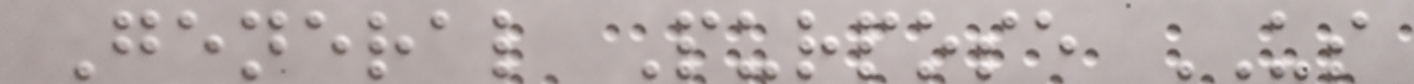General Purpose US
